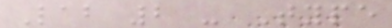Lab 2 - Type
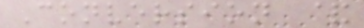Conversion &
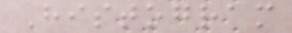Histogram
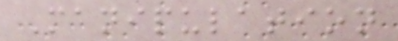Manipulation
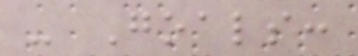- Goals:
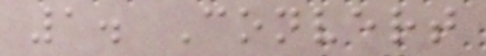1. Convert
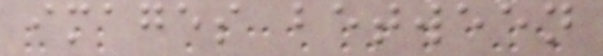images between
